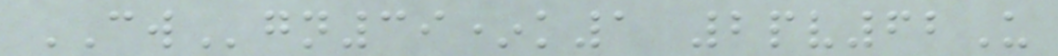CWgn39*k1 2pv62U
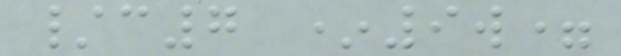/c7 *9w=
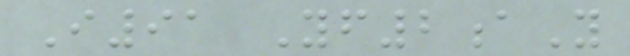I91 Yf2aY
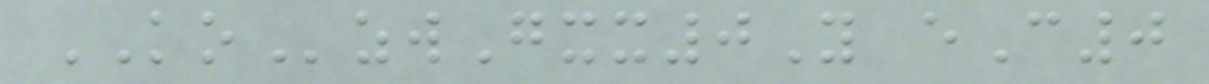KOzwGxx0Y eC0
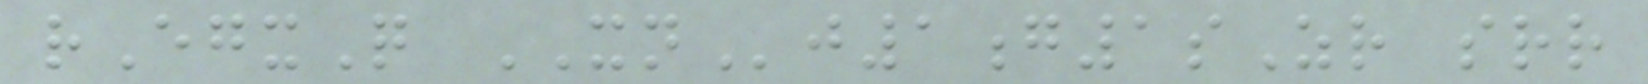rEgxQ XNj1g1sZr srr
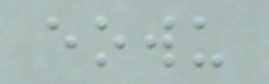eowu
